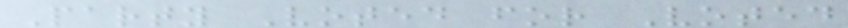Party Voted for Voted
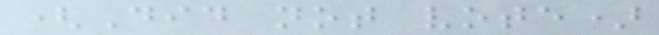(Did not vote)
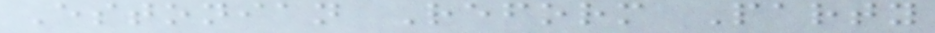Estonian Reform Party
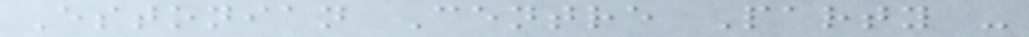Estonian Centre Party -
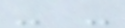- -
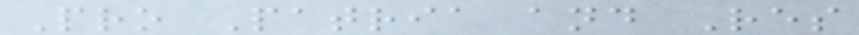Pro Patria and Res
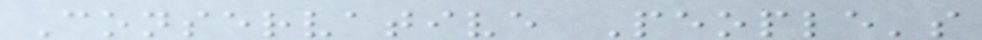Conservative People's
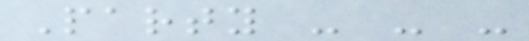Party - - -
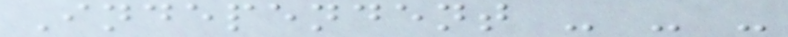Independent - - -
